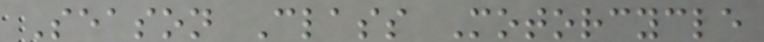Season Class Motorcycle
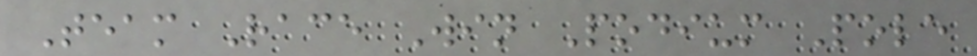Team Race Win Podium Pole
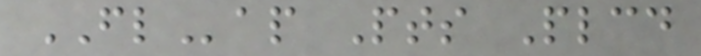FLap Pts Plcd
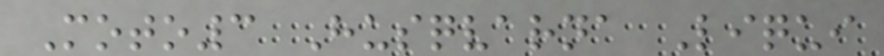Moto3 Husqvarna Liqui
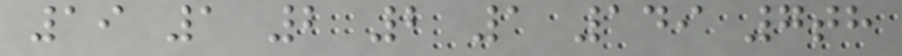19 1 2 2 1 149 7th
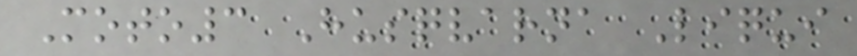Moto3 Husqvarna Liqui
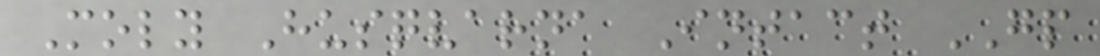Moly Husqvarna Intact GP
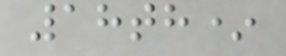18th*
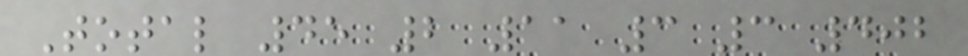Total 45 2 11 3 3 402
